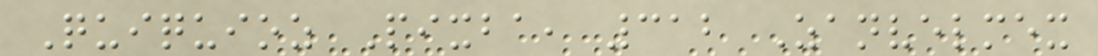Quiquioz Pixba, 312 Zanvelmex
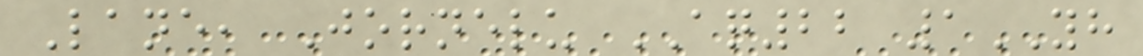Lane, Jornelu AQ22 1YH
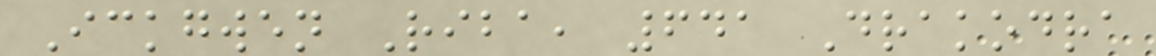Ickgwen Riba, 641 Drakodra
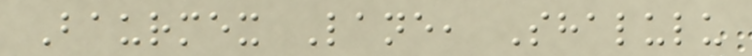Baurmex Lane, Shalulu
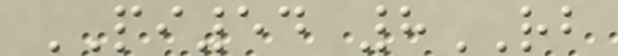PI54 8RB
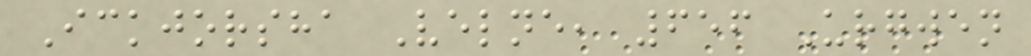Ickjorsha Velne, 656 Urgwen
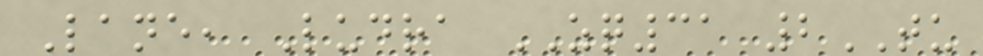Lane, Ludra ZQ31 2TU
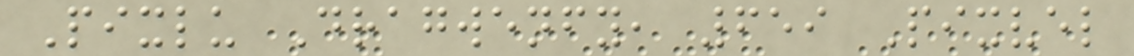Pixlu Dragwenfy, 659 Pixvel
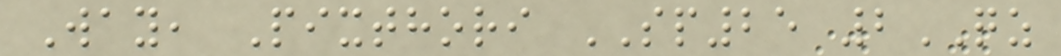Way, Pixthori SP25 2QZ
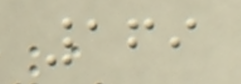169
